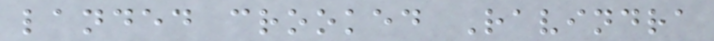landed crooked Ravindra
